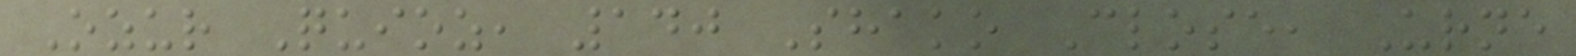Ozur Quioz, 140 Shako Close, Urne
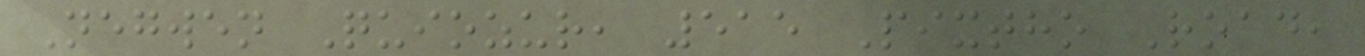Negwen Quiozur, 515 Pixtho Road,
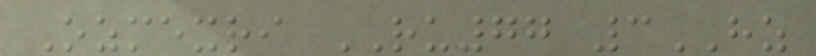Ozmexri RU77 3HZ
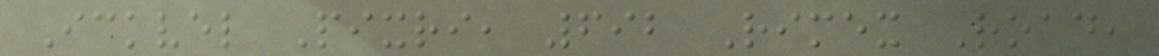Ickvel Pixri, 692 Rimex Road,
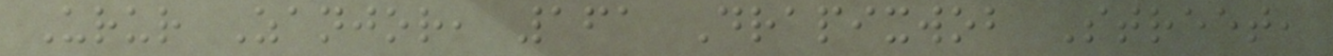Urur Zanjor, 161 Drapixwob Street,
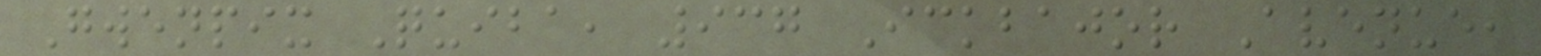Gwenpix Quiba, 937 Ickbajor Avenue,
